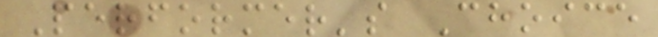Performer's Choice
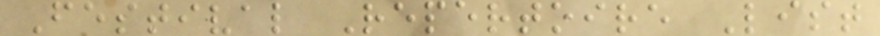Festival Repertoire List
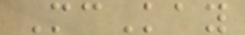McKay
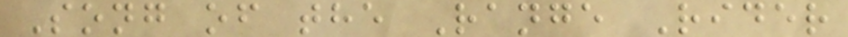Song of the Range Rider
